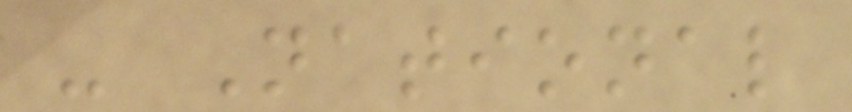- National
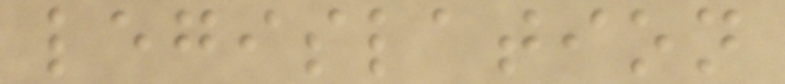legislation
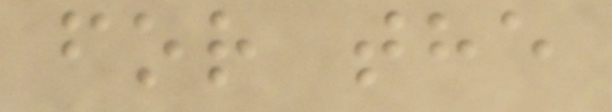for the
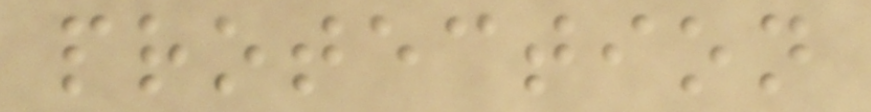protection
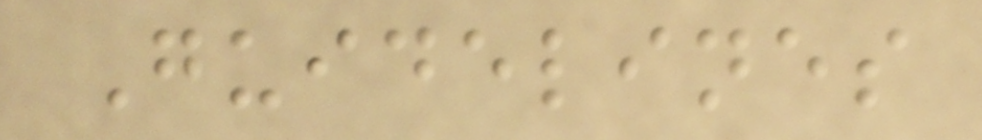Guidelines
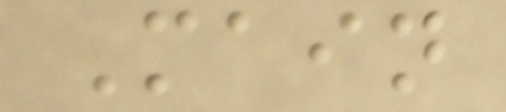Main
